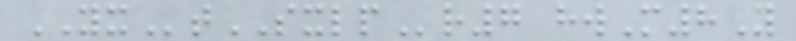YXtSXLPr7 hwM8Y
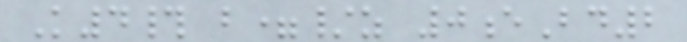K4# b=/z 0eBd2
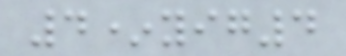4*yig4
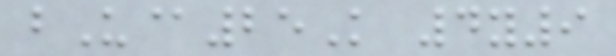bU@25K 4y9
